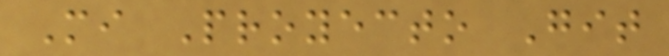Mi Proyecto Git
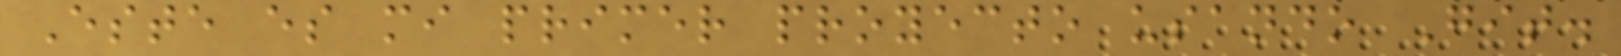Este es mi primer proyecto usando Git.
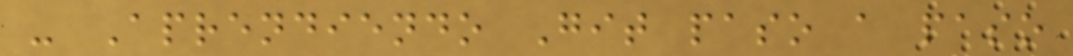- Aprendiendo Git paso a paso
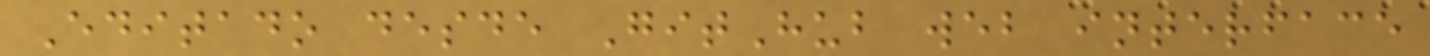Editado desde GitHub web interface
